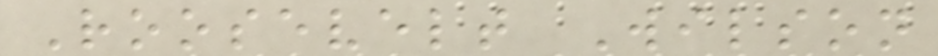Roosevelt Wilson
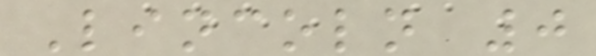Lincoln 0
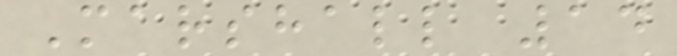Marshall 14
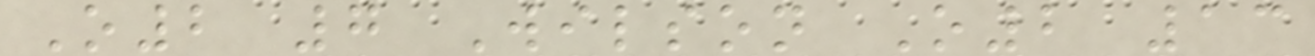O2 7 Wilson O2 13
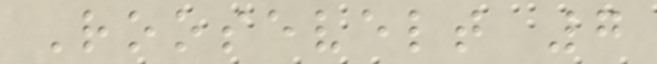Roosevelt 7
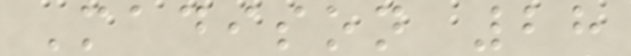Madison 28
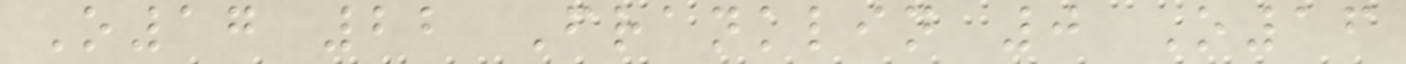O17 22 Franklin 0 O16
